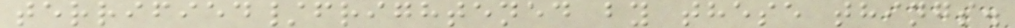terrified/frightened by these things.
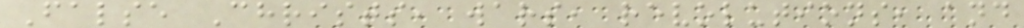False Christs, wars, revolutions, and
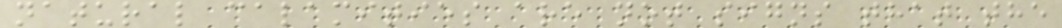natural calamities are not signs that the
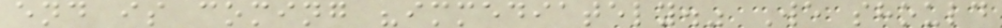end is coming "immediately." We should
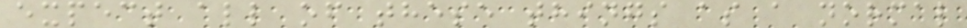expect all of these things as a normal
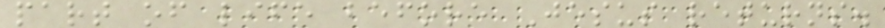part of life before Jesus returns.
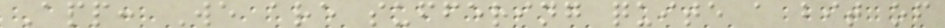App: We are suffering quite a bit of
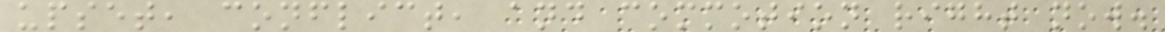upset, conflict, and commotion right now.
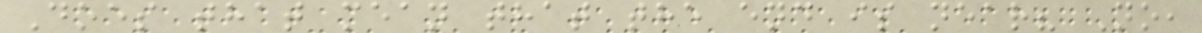Does that mean that the end is near? No,
